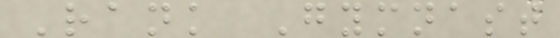Rank Gymnast
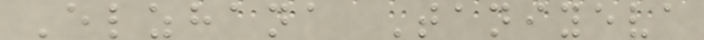Elzhana Taniyeva
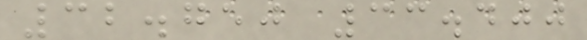32.750 33.400
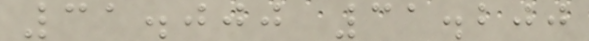31.000 31.200
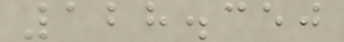128.350
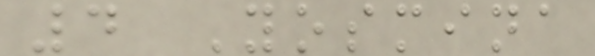4 Yosmina
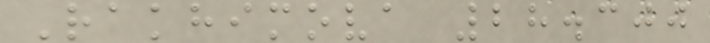Rakhimova 28.300
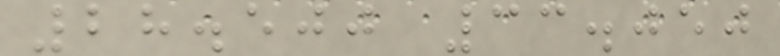28.500 33.050
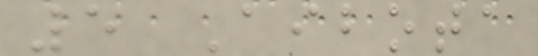5 Aibota
